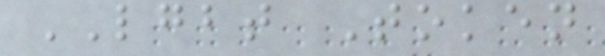LGBT Token
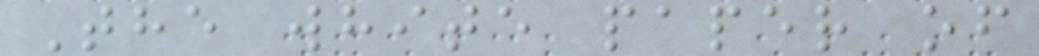The white paper of
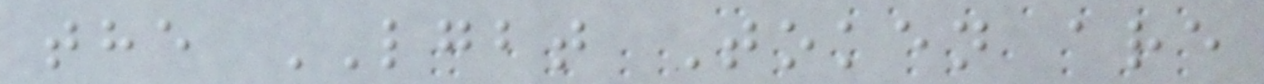the LGBT Token are
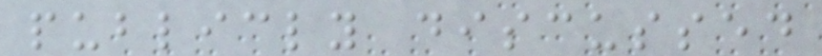publicly discussed
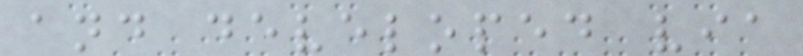and developed via
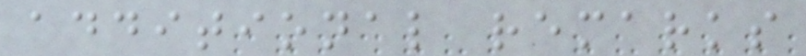additional remarks
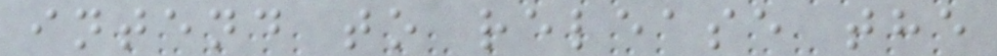intend to release the
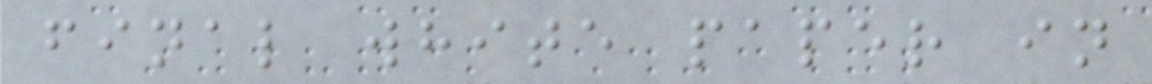final white paper in
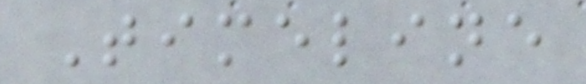Timeline
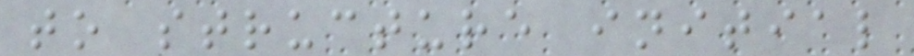to structure initial
